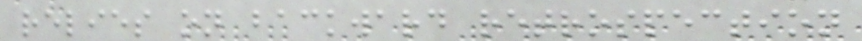relies on backward retrospection
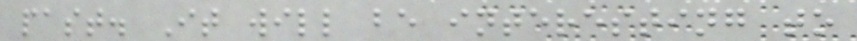past. It will be interesting to
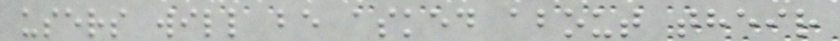users will be asked about their
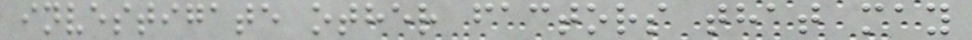investigate other factors that may
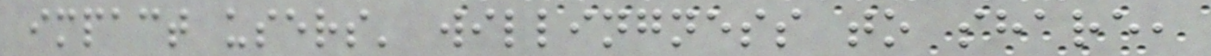impact users' willingness to share,
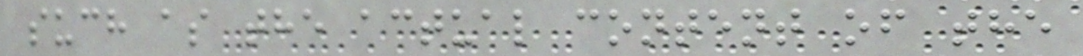such as the actual content of the
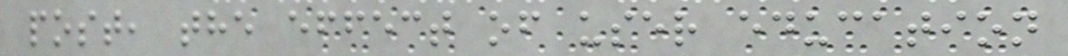post, the effect of user education
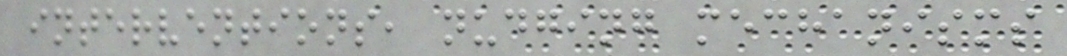interventions, nudging mechanisms
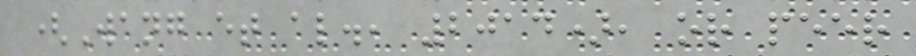(Wang et al., 2014), or peer
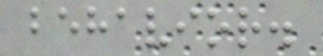behavior.
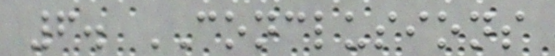6. CONCLUSIONS
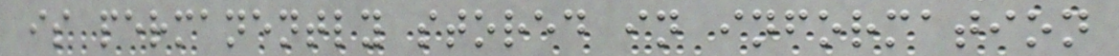is permanently stored in information
